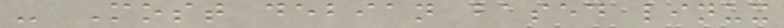- Most debian based linux
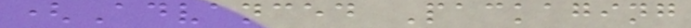(Advanced Packaging
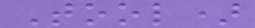Tool)
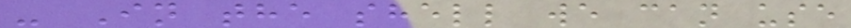- In the shell we can use
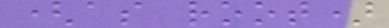(as root)
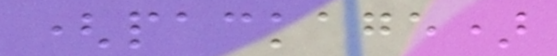(package)
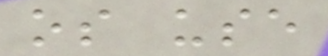os use
